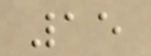15
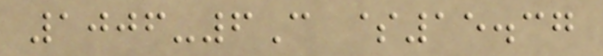1006-6C $15.37
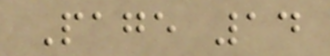Page 14
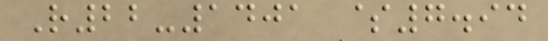R22-1401 $7.94
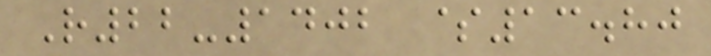R22-1402 $13.80
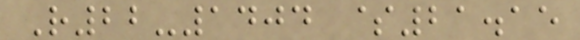R22-1404 $21.15
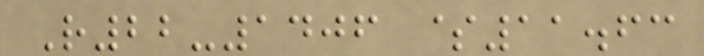R22-1406 $11.63
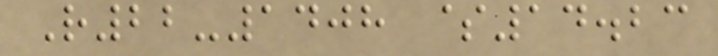R22-1408 $14.23
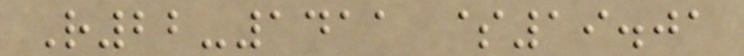R22-1411 $19.01
